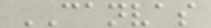CANVAS
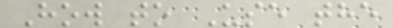How to Use the
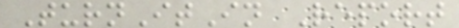TurnItIn Report
